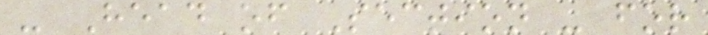- Head of Section - for
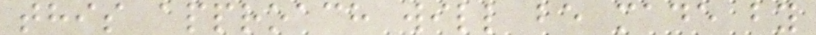this approach will be made by
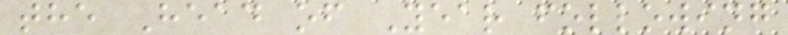the Head of Year following
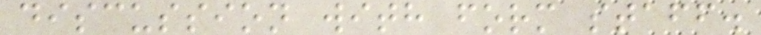discussion with form staff.
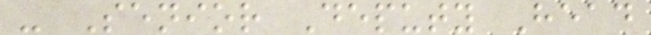- Senior Deputy Head
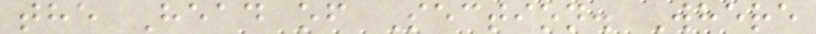the Head of Section. Where
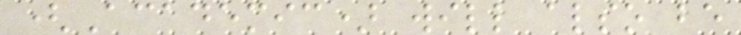(Academic) will also be
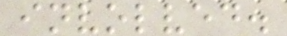involved.
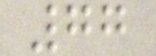77
